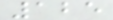125
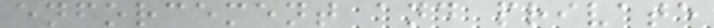enforcement and private
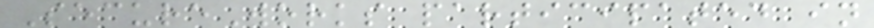SecureWorks participated in
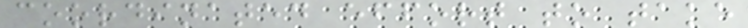coordinated effort to take
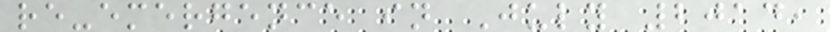re-emergence in July 2014,
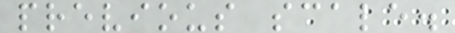previous scale.
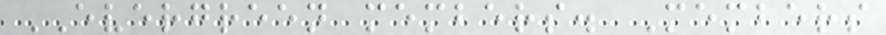EVERGREEN members. Members
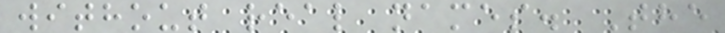without real names. The
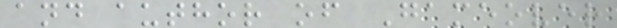and author of Gameover
